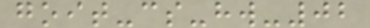goit-cs-hw-02
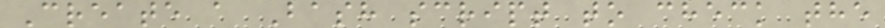Create a Bash script to check the
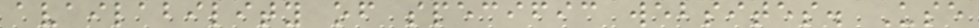availability of specific websites. Use
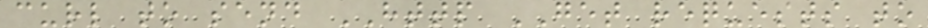curl to send HTTP GET requests to
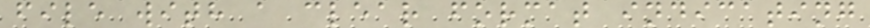file with a clear format indicating
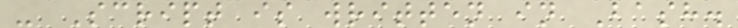- Script is written in Bash.
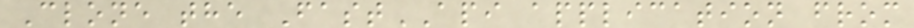Clone the FastAPI application from
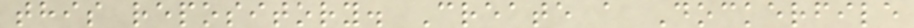this repository. Create a Dockerfile
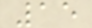15
